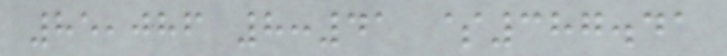85,086 8:41 $387.41
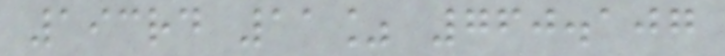193rd 11% 760.107
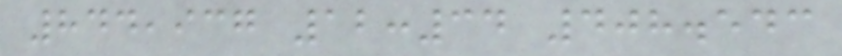844,937 12:34 408.543
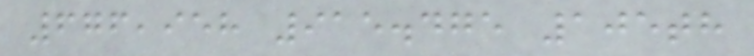676,958 915.475 105th
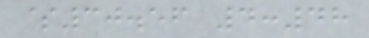$30.56 4:48
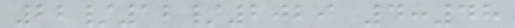22/12/2029 4:48
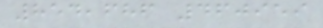854,686 460959
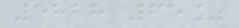5828 65%
